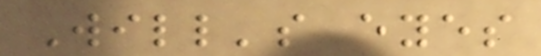Will's eyes
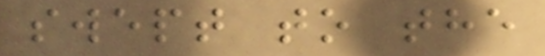swept to the
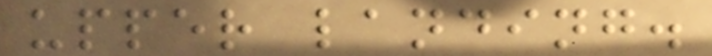upper landing.
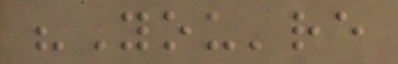"You're
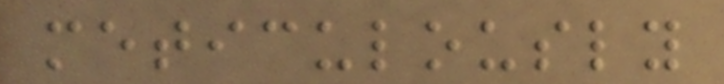meticulously
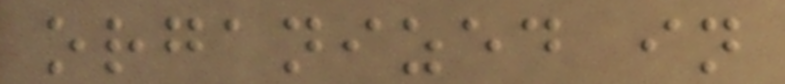organized in
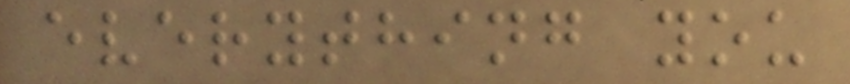everything you
